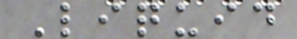Liquid
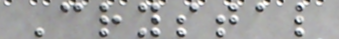Crystal
